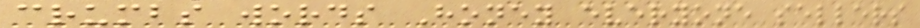crumbs words Honey everyone sellers
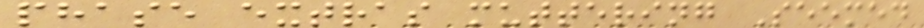phase extras muttering Seemed
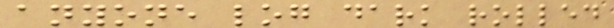anyone log dark rolled
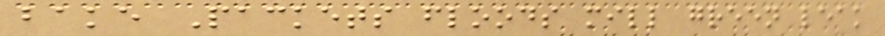bake Packets floods mill green leak
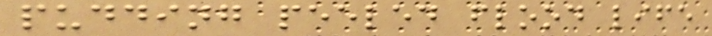pudding peeled flood life
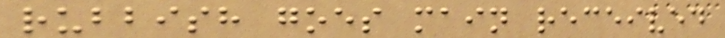rubbish goes main received
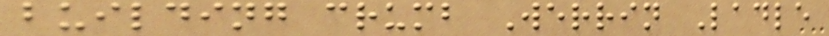building crumb Werrin Ladle
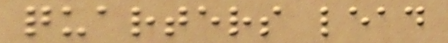quarters lead
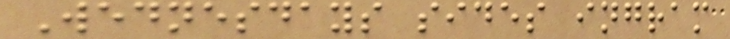Wednesdays sides ingram
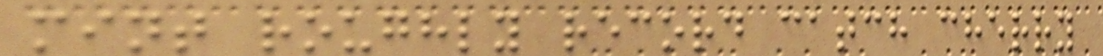mint roughly record catch cherry
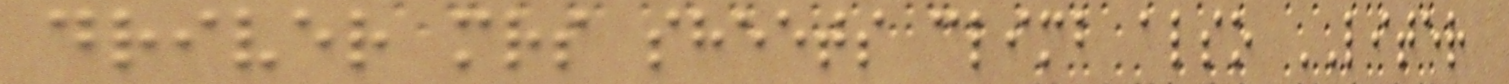driver mrs sheets climb also LITER
